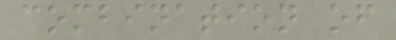combination of
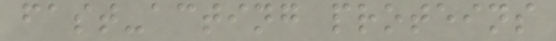fast-acting proteins
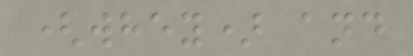(whey) and
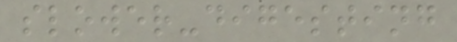slower-digesting
